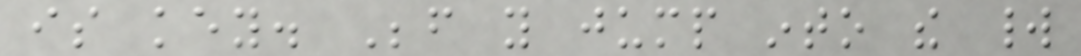is key. Before you jump into the world
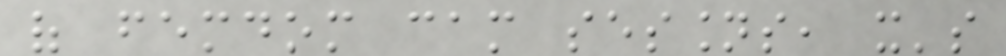of femdom cam sessions, it's
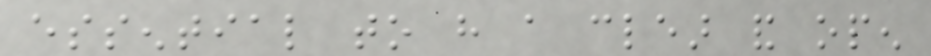essential to have a clear and open
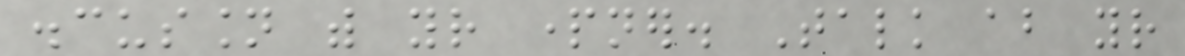discussion with your partner. Talk about your
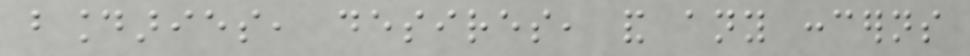boundaries, desires, and any concerns
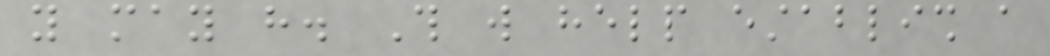you may have. This will help establish a
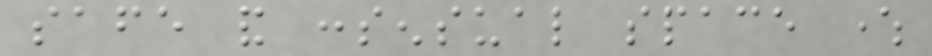safe and consensual space where
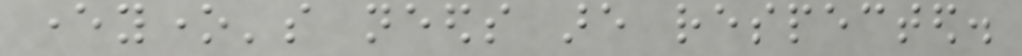everyone's needs are respected.
